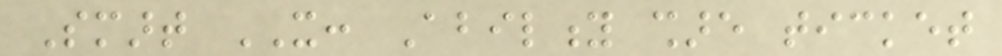Smart IT: Ability share ticket
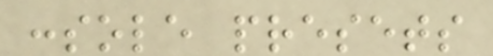console presets
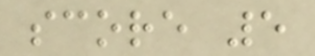score 5
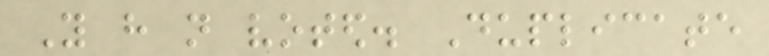You have not voted. Duplicate
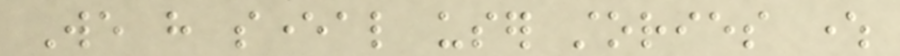We have several user stories where
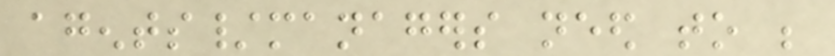agents/managers need to be
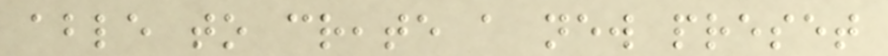able to create a new preset
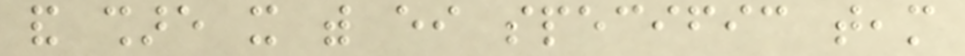and share it with either specific team
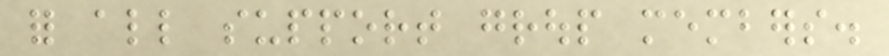for all support group members.
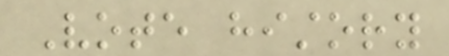Vote history
